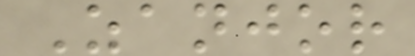Zanjor
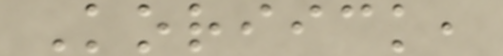Koriick,
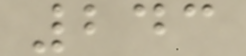243
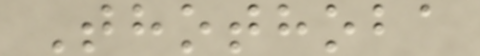Thothoba
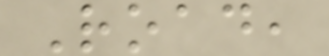Road,
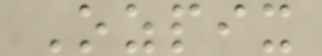Ozpix
